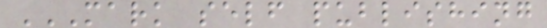MARK SELF PUBLISHING
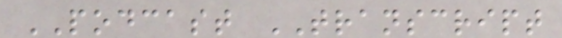PODCAST TRANSCRIPT
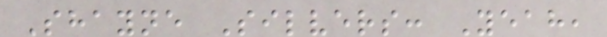Shayne Silvers: Yeah,
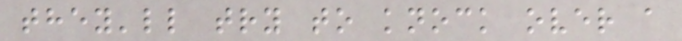they'll try to knock over a
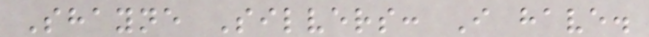Shayne Silvers: I have.
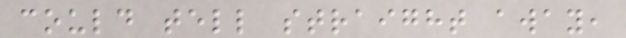could tell straight away,
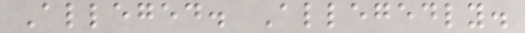Alleged. Allegedly.
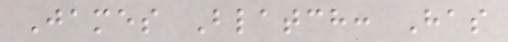James Blatch: Has
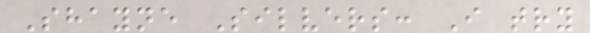Shayne Silvers: I try
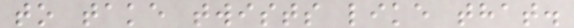to take twists like that.
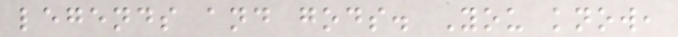legends and gods. You know,
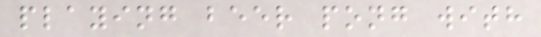playing beer pong with
